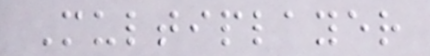Multiplayer
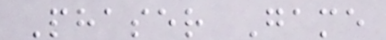Phaser Game
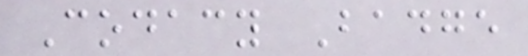Codacy Badge
